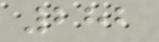282
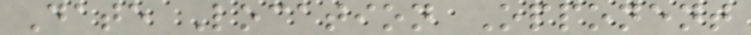Date Location Opponent
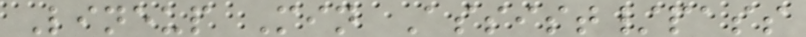Lineup Min Assist/pass
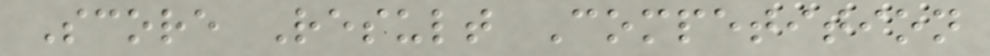Score Result Competition
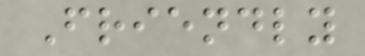Friendly
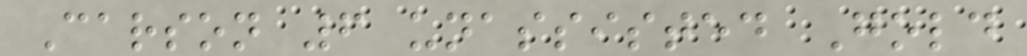Carson 6 unassisted Gold
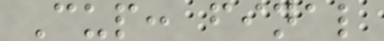Cup: final
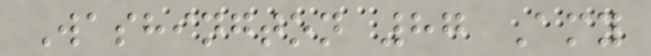Washington 87 Amy
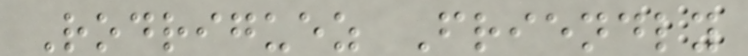Rodriguez Friendly
